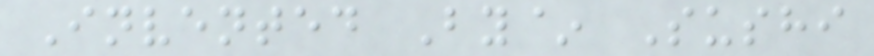Invented By~ Sushi
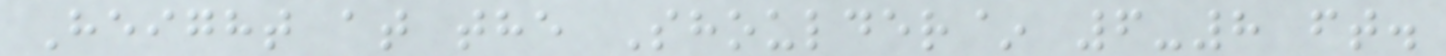Height at the Shoulder~ 6-8 ft.
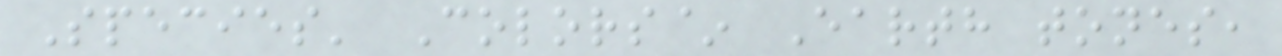Species' Colors~ Earth tones,
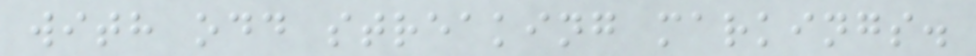with odd streaking markings.
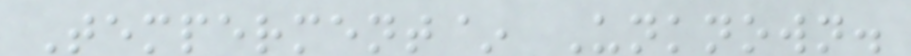Temperment~ Unknown.
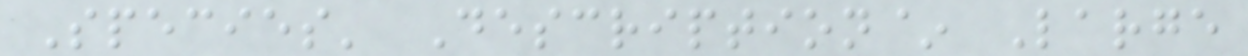Species' Description~ Large
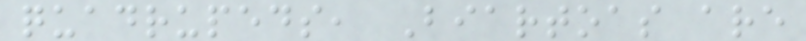quadrupeds, Biartoas are
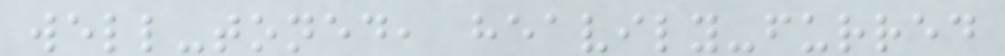well-toned, heavily-furred
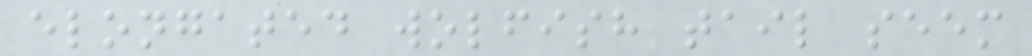elongated wolfish tail seem
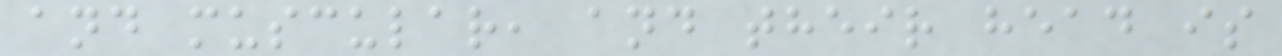and muscular, and their head is
